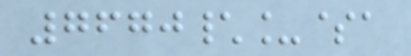7670\_$a
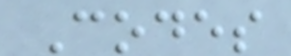Codes
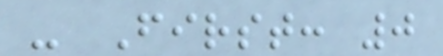- First: 0
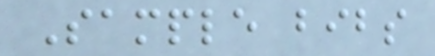Sample bibs
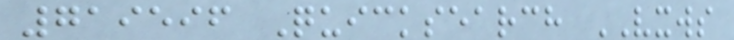719596 Quicksearch VXWS
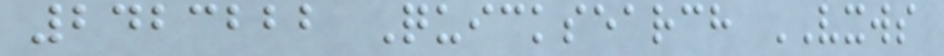2423222 Quicksearch VXWS
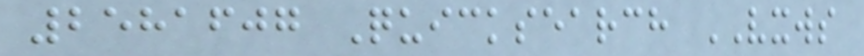2581607 Quicksearch VXWS
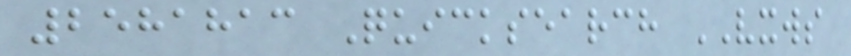2581813 Quicksearch VXWS
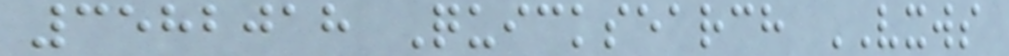3582018 Quicksearch VXWS
